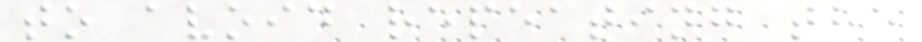to avoid repeating the
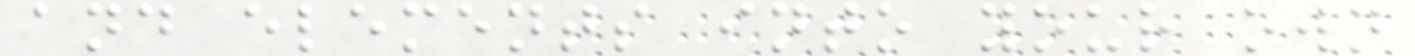and elements into your own
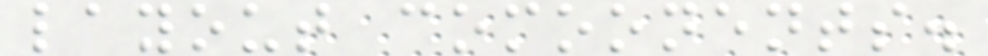layout comoonents.
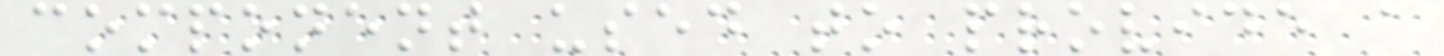component used to provide a
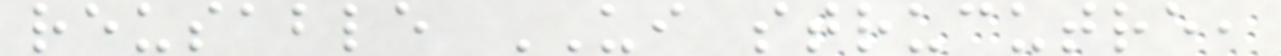reusable UI strucutre,
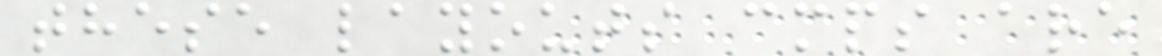these layouts cmps are
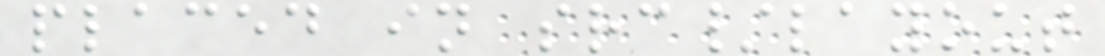placed in src/layout
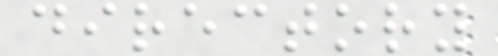directory
